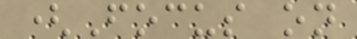(Focus on
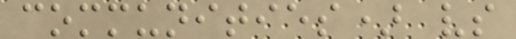communities) vs
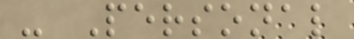- Personal
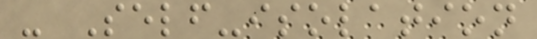- Self-isolation
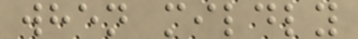when mildly
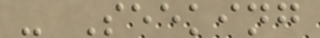- Seeking
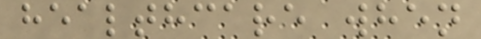healthcare when
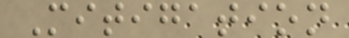Mitigation
